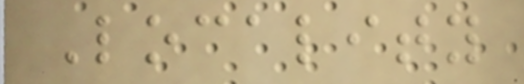Locality
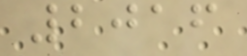2016
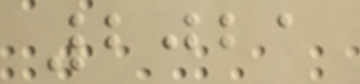2021
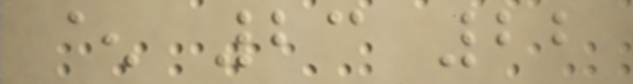^ 23 22
